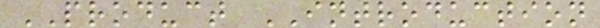PRODUCT INTRODUCTION
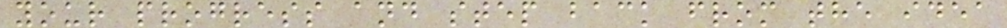your progress and step back from the idea
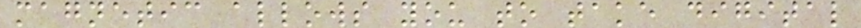magnetic allows you to take digital
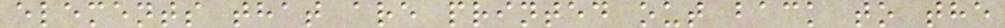elements that are printed out back to the
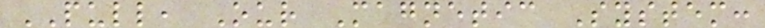PULL, Our Magnetic System:
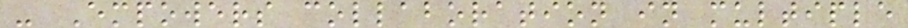- Empowers collaboration in multiple
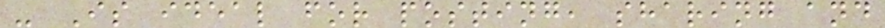- Is ideal for posting, sharing and
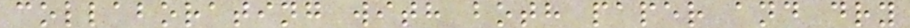collaborating with both paper and dry
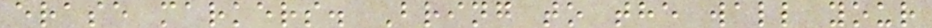erase markers. Bring to the wall your
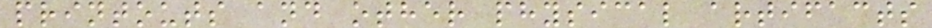printouts and other physical artifacts
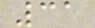31
